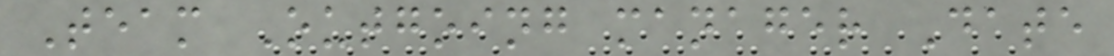Team Outgoing manager Date
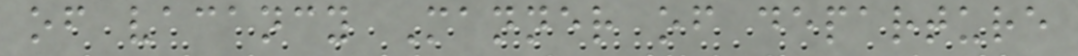of vacancy Manner of departure
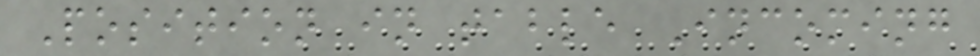Position in table Incoming
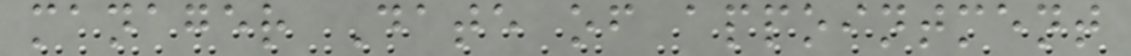manager Date of appointment
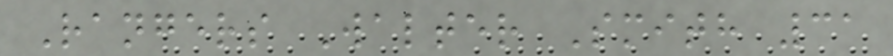Rangers Walter Smith 31
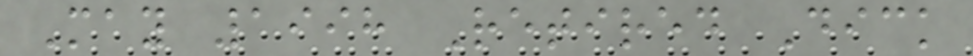May 1998 Retired Dick
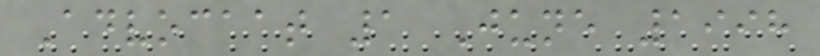Advocaat 1 June 1998
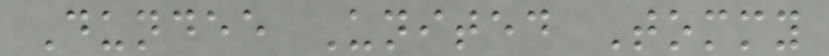Dundee United Tommy
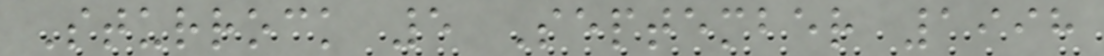Sturrock 5 September 1998
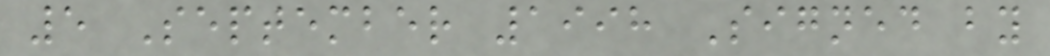5 September 1998 Signed by
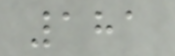181
